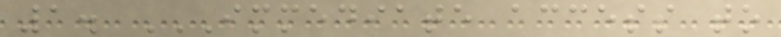1. IMMEDIATE ACCESS TO
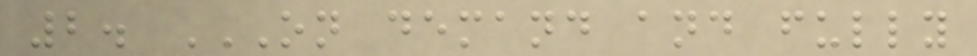2. ON DEMAND AND FULLY
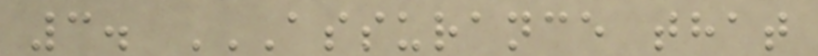3. ASSURANCE THAT
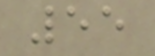55
